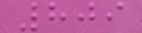809
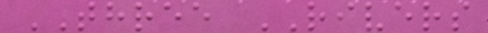THREE RIVERS
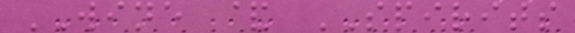WINE & SPIRITS
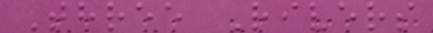Three Rivers
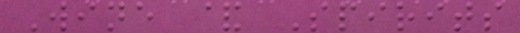Wine & Spirits
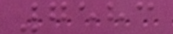7583
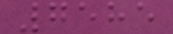7585
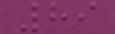89
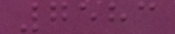7583
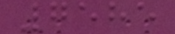7585
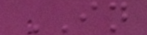IN
